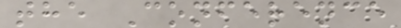the Conference
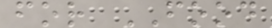for FOOD
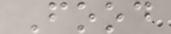Food
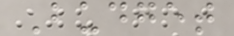Budget
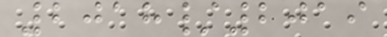2018/2019
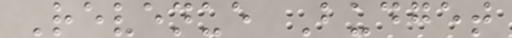Revenue Budget
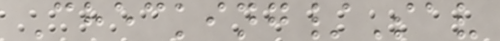Checking/Sav
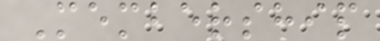Membership
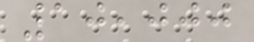10,000
